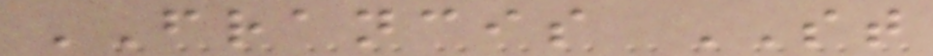FRANCIS ST
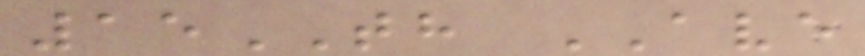15TH AVE
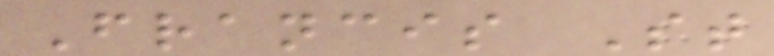Francis St
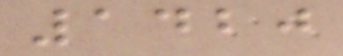1420
